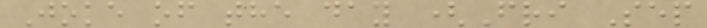Joke of the day (Fri Sep
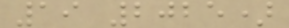19 2025)
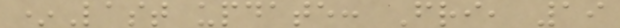*Last update: Fri, 19
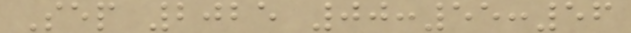Sep 2025 00:55:56
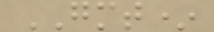GMT*
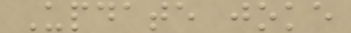Update joke
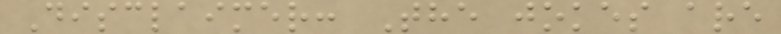Disclaimer: The jokes are
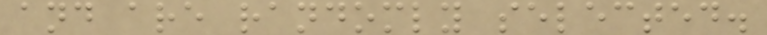and are randomly selected.
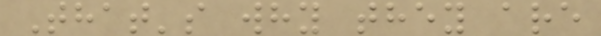That's why they are
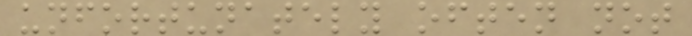unfortunately often not
